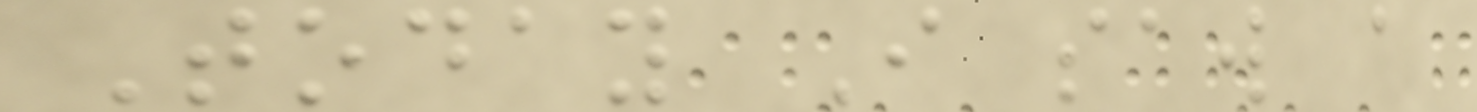Today I saw a
